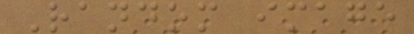Random image
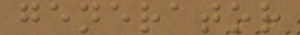generator
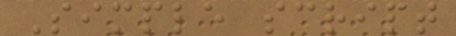Simple script
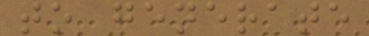to generate
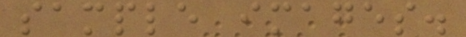sample images.
